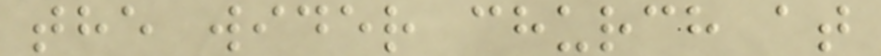the wider church at
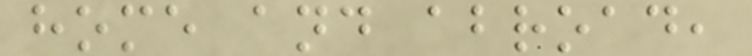home and abroad,
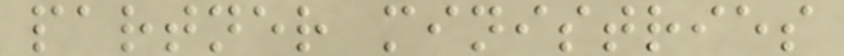partner ministries
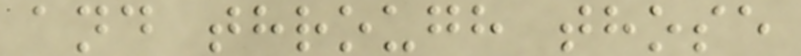and through those
